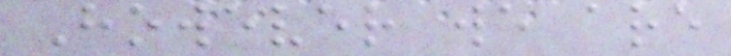However we are
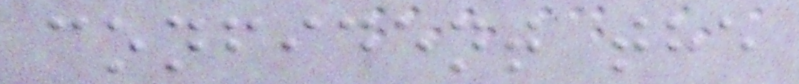confident the
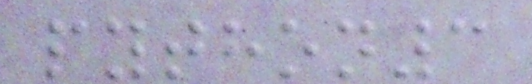python3
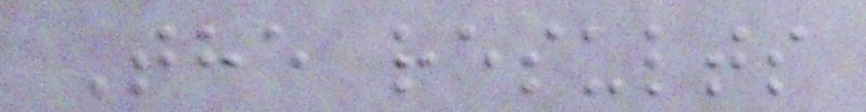The results
